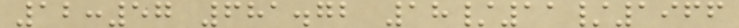12:57 681.72 18/11/1966
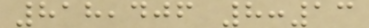818,406 8:13
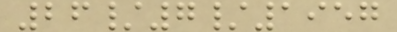26/7/1957
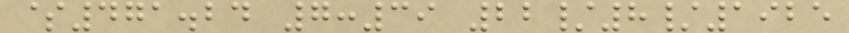$471.24 7:39 22/8/1925
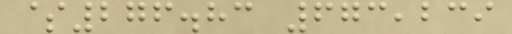$276.83 673,239
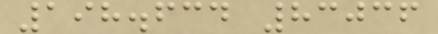198.634 83036
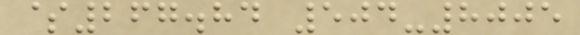$267.84 504-8005
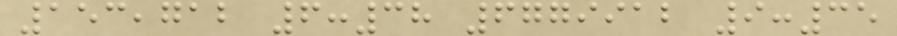153,712 6:38 6779912 9:35
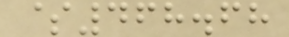$468.68
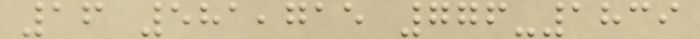16 581,715 776-1839
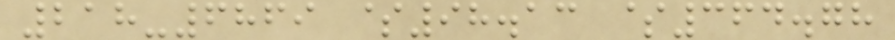218-6869 $98.13 $364.78
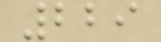229
